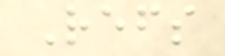Refs
